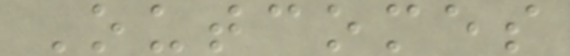Outcomes
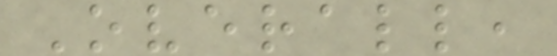Overall,
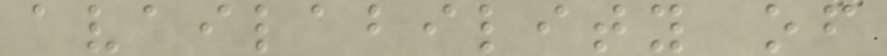availability of
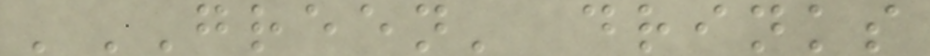'GREEN' drinks
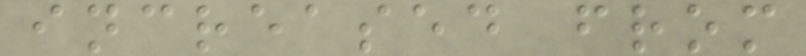increased from
